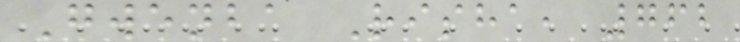Gwenba Risha, 762
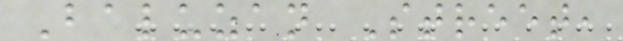Baluzan Street,
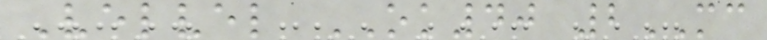Velvel OK40 2MC
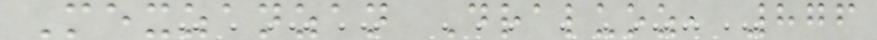Mexzanzan Draluoz, 876
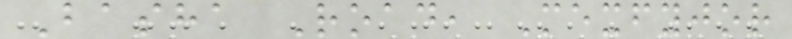Basha Road, Mexfyjor
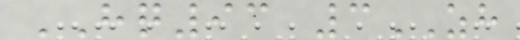HQ93 3ZH
